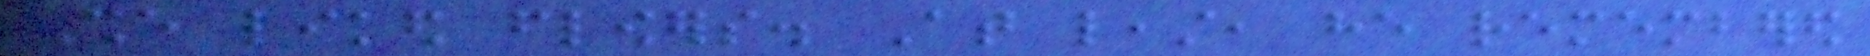She liked flowers. At least, he remembered
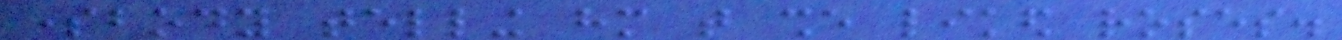somebody telling him that she liked roses.
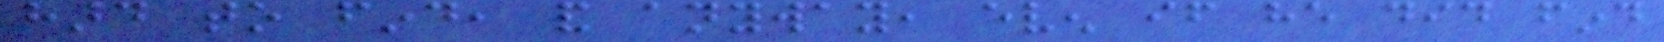hard to find, and anyway, even if he did find
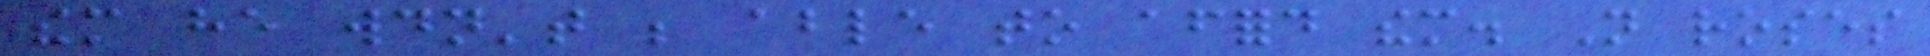them he wouldn't be able to afford them. Not roses
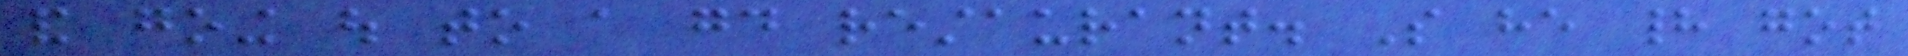and going out to a good restaurant. So he had got
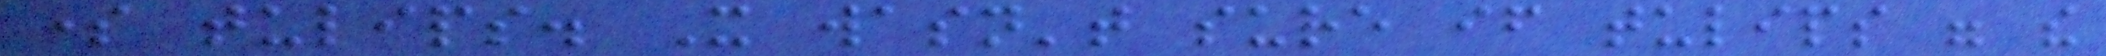some tulips. It wasn't sure if tulips were the
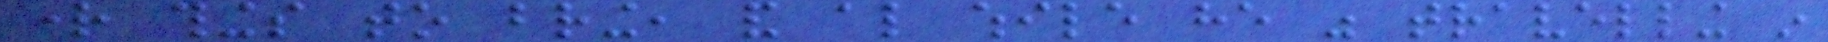right things to bring, and also while he was travelling in
